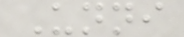Unni
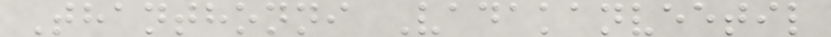Thanthonni Vadakanveetil
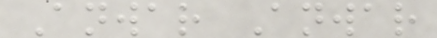Anwar Anwar
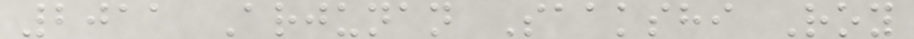2011 Arjunan Saakshi Roy
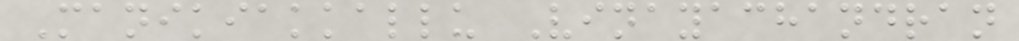Manikiakkallu Vinayachandran
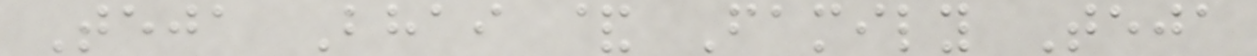Teja Bhai & Family Teja
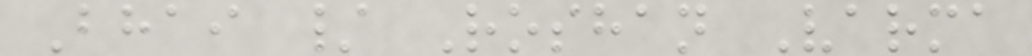Bhai / Roshan Varma
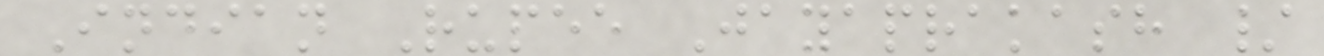Indian Rupee Jayaprakash /
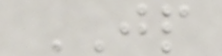JP
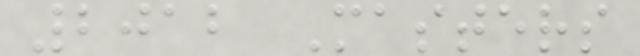2012 Masters
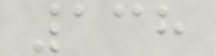138
